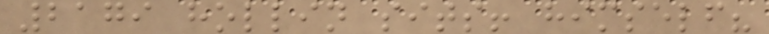2179 hollin sits! himself?
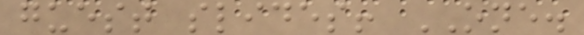guest slides! ONE.
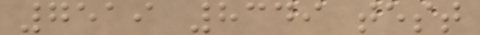7519 8349 test
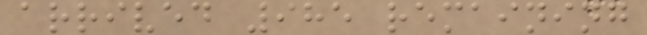arrived 985 remaining
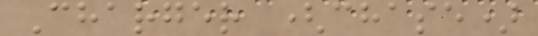Charger (chase)
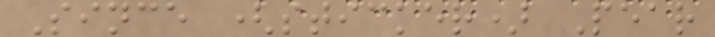Since (sticker) Pear
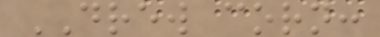DREW corn:
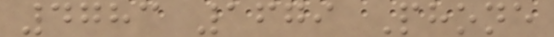4783 1679 Phone
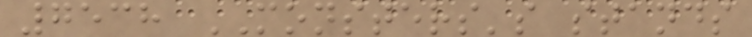7538 MONSTERS's stands
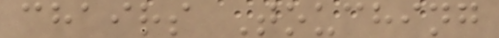chairs Touching
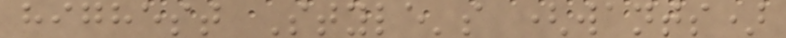highest Style's (wants)
